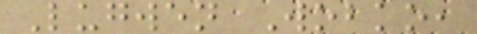Lugwen Wobko,
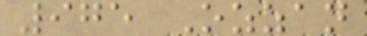975 Ozzan
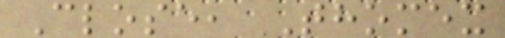Close, Thomex
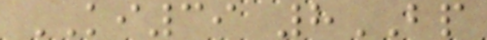KI39 8BP
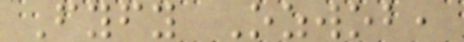Fyfy Ozwob,
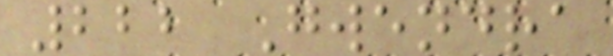222 Gwendra
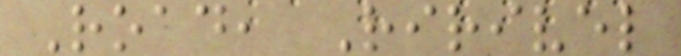Road, Ririvel
